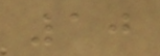10
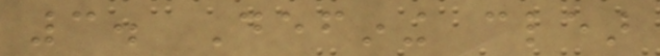3. Defining clear
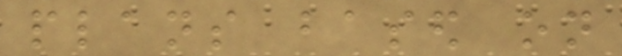plans based on
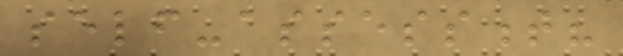self-assessment?
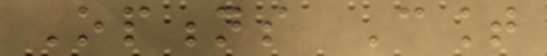Options Count
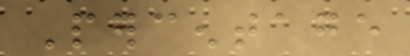Percentage
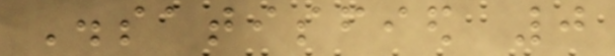Dissatisfied 0
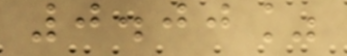0.00%
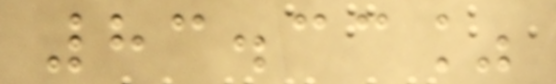83.33%
